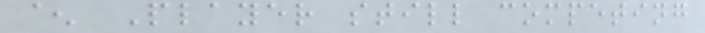^ Player still competing
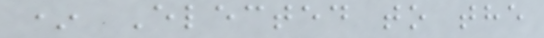* Elected to the
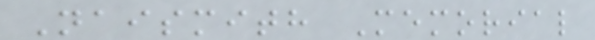Naismith Memorial
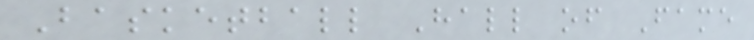Basketball Hall of Fame
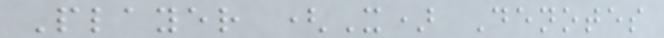Player (X) Denotes
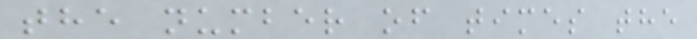the number of times the
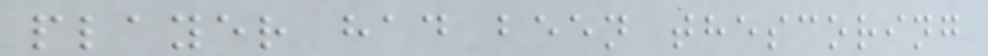player had been thescoring
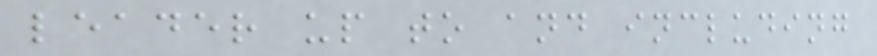leader up to and including
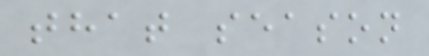that season
